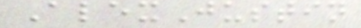AlexJustin
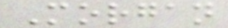Morgan
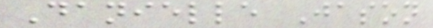Danielle Jason
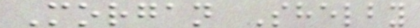Morgan Shelby
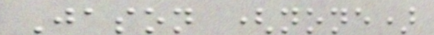Jason (none)
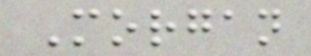Morgan
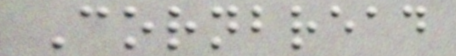Cornbread
